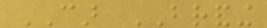CAR BRANDING
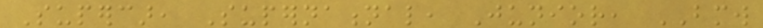Supercar, Supernational, Junior, BMW
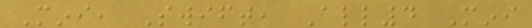Mini, Swift, All4 Mini
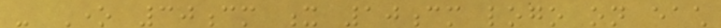- One 30cm x 10cm logo on each
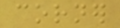corner
